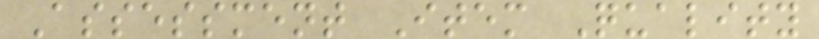Assessment Item Quality
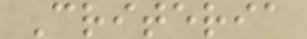Criteria
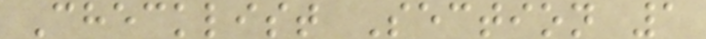Checklist Section 1
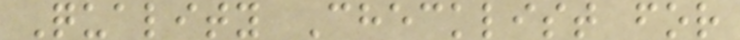Quality Checklist for
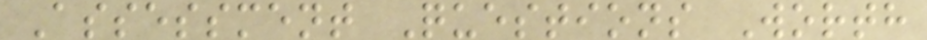Assessment Questions Worth
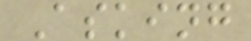Asking
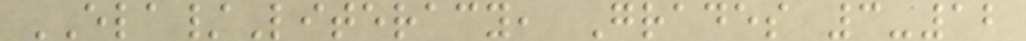ELA/Literacy, Grades 3-12
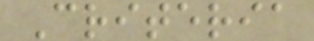Criteria
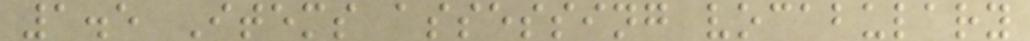1.5 Items assessing vocabulary
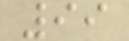99
